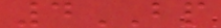4BP
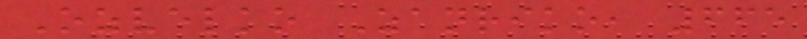Ozvelko Zanriko, 665
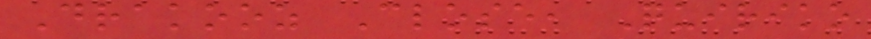Drakooz Close, Quiriko
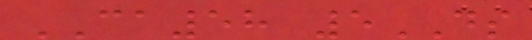CA58 5DS
